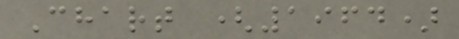Chart (1964)
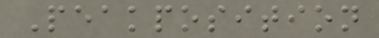Peakposition
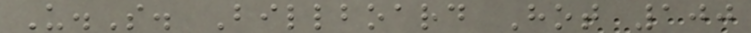U.S. Billboard Hot 100
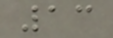13
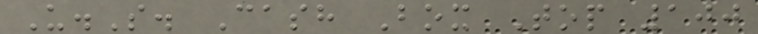U.S. Cash Box Top 100
